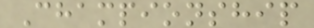Championship
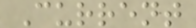Current
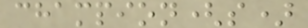champion(s)
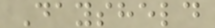Daysheld
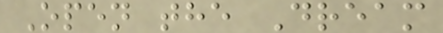Open the Dream
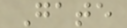Gate
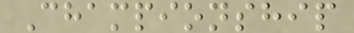Championship
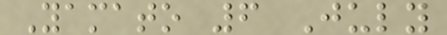Yamato 6 July
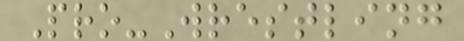Pro-Wrestling
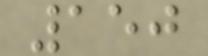150
